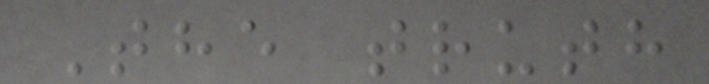The truth
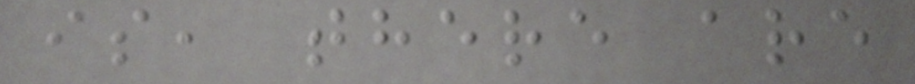is, there are
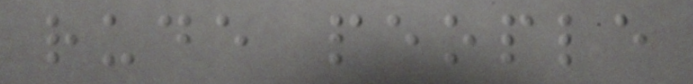rude people
